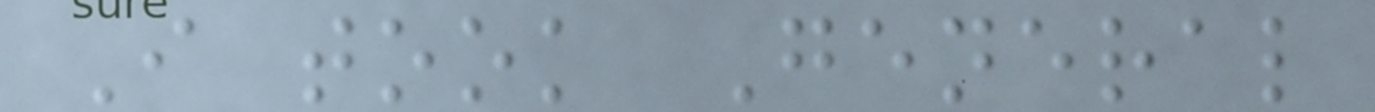I took General
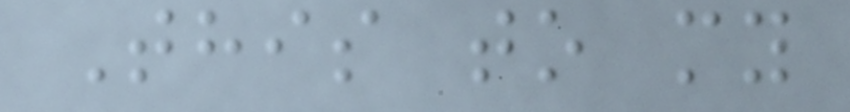This to my
